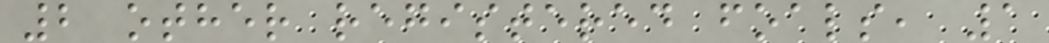2 other registered foals, 1
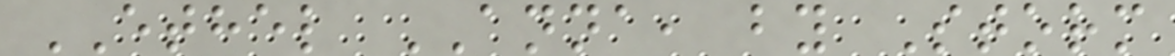ETHEL ANNA, by Storm
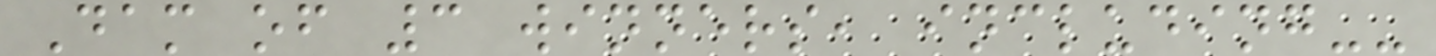Dam of 3 winners, including--
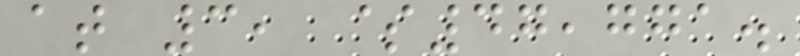at 3, $47,771.
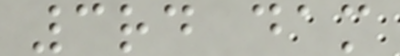3rd dam
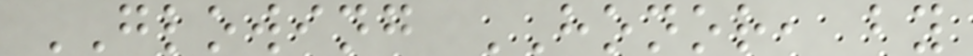GLOWING HONOR, by
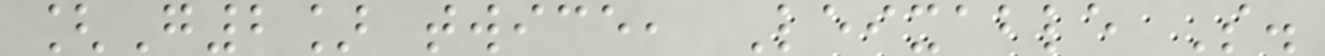[G2] twice, Leixable S.
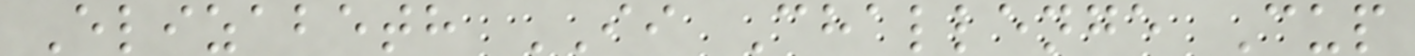Elizabeth II Challenge Cup
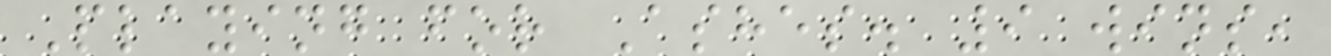Playing for Ashes. 9 wins,
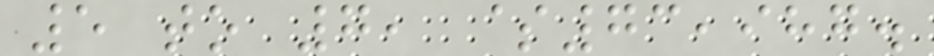5 to 7, $73,987.
